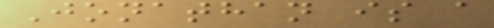Jonathan is a
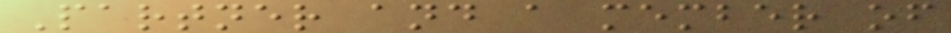Partner and a member of
